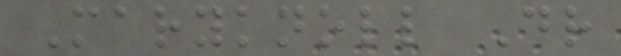Maryknoll Dr
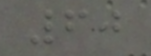60
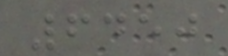6450
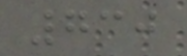730
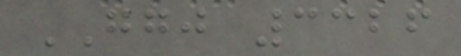GGJ 3326
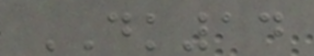DK14
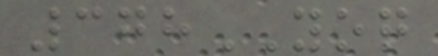378YOQ
